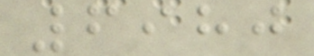6980
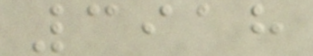3918
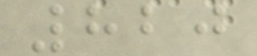820
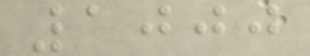1000
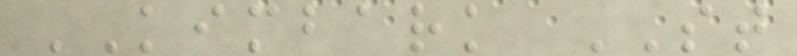KIMBARK ST
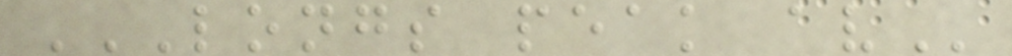LONGS PEAK AV
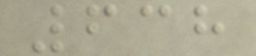638
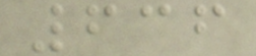636
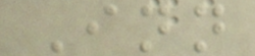Inn
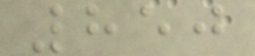850
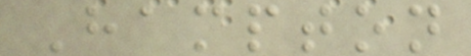Hampton
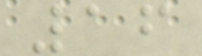16
